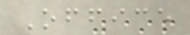Office
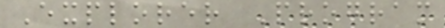Explorer Program
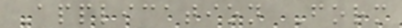Application Form
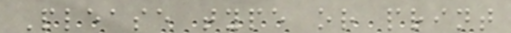Please type or print
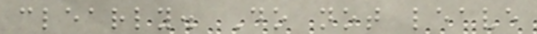clearly. Do not leave
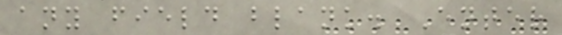any field blank. Enter
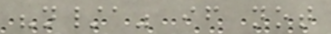"n/a" if not
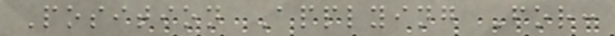Position Applying For:
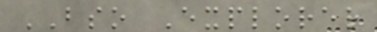BSO Explorer
